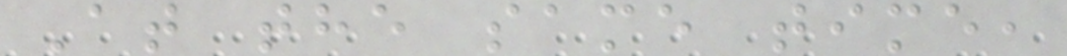At the same time,
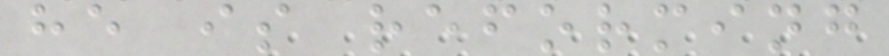he is reforming
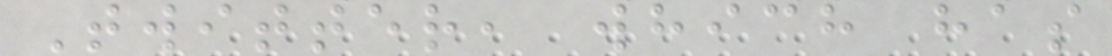Twitter, which has
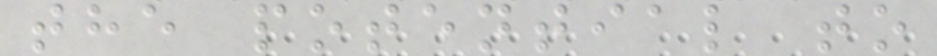the potential to
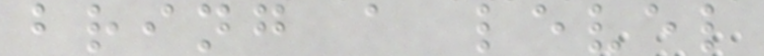bring a level
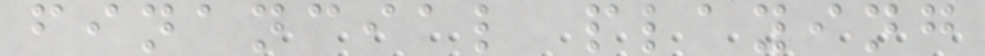financial playing
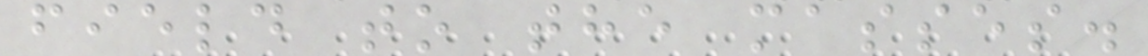field to the masses.
